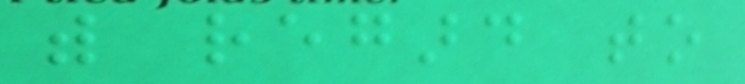with regard to
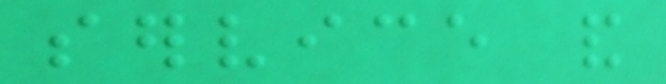service and
